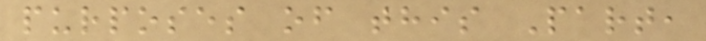purposes of this Part,
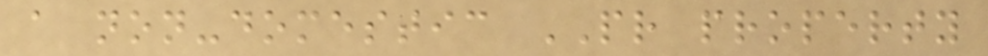a non-domestic PR property
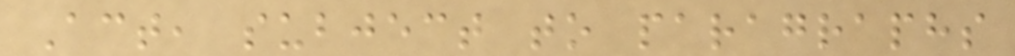Act, subject to paragraphs
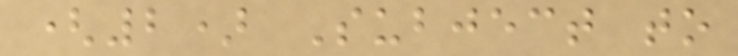(2) Subject to
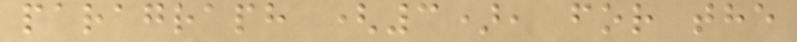paragraph (3), for the
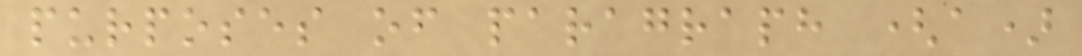purposes of paragraph (a)
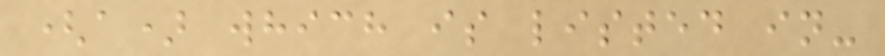(a) which is listed in-
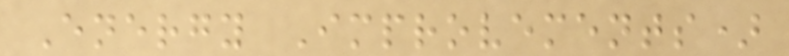Energy Improvements)
